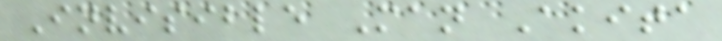Invisible Man Akita
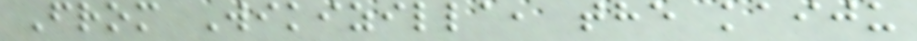From Wikizilla, the kaiju
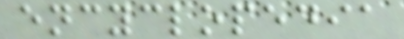encyclopedia
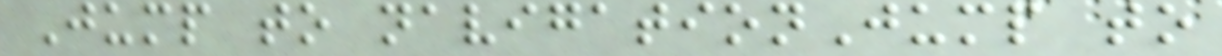Jump to navigationJump to
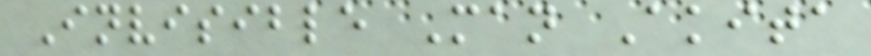Invisible Man Akita
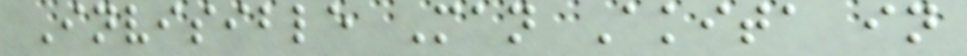Invisible Man Akita in
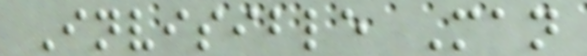Invisible Man
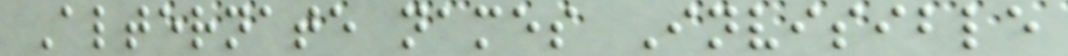Alternate names Invisible
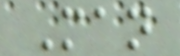Man
